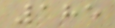185
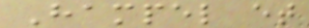Hampel et
